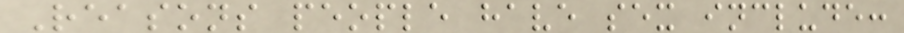Reasons people have sex include:
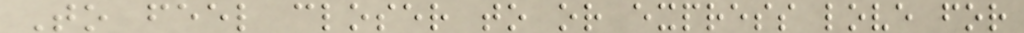To feel closer to or express love for
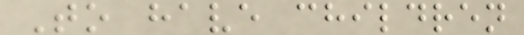To have children
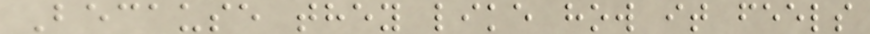Because they like how it feels
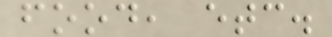food, etc.
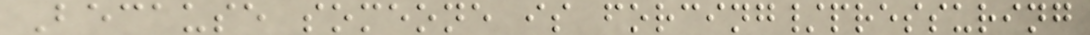Because someone is forcing/pressuring
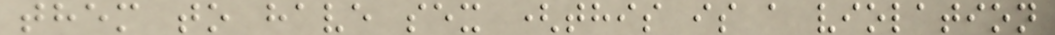them to have sex (this is a violation
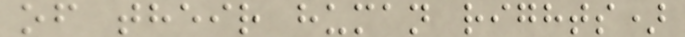of their human rights)
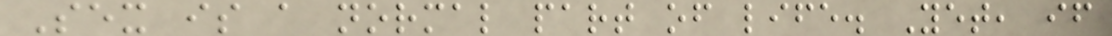Sex is a normal part of life. Yet, if
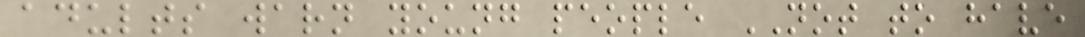adults warn young people NOT to have
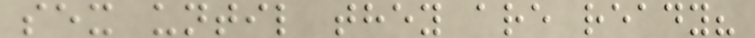sex until they are ready?
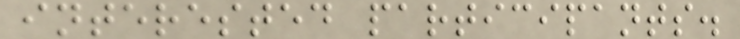interested participants.
